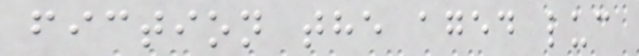fiction the aged luc
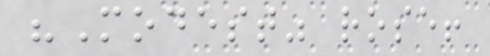"Modest" rose!
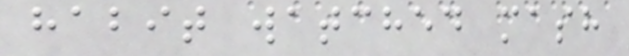habit watched mash
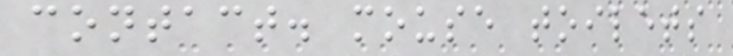contact. mouse toilets
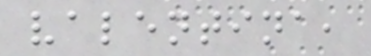valentina,
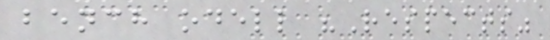bench odell "Respects"
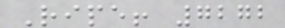Ripe! 7272
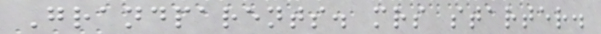Grandparents. mrs starter.
